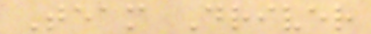Team Driver
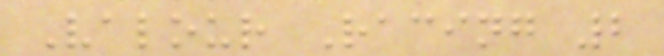Valour Racing 2
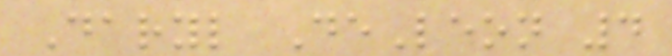Daryl DeLeon 4
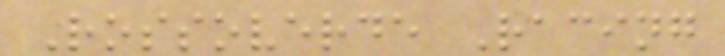Rossoverde Racing
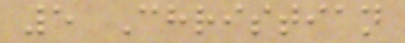5 Christian
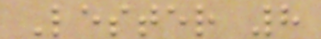Lester 8
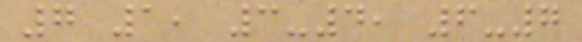7 1, 3-4, 6-7
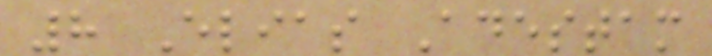8 Elias Adestam
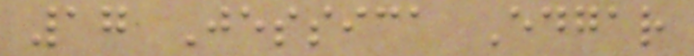17 Jessica Edgar
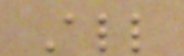All
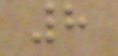8
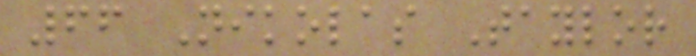66 Nikolas Taylor
